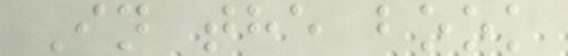In the book
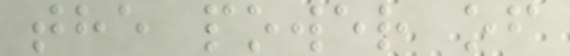the power of
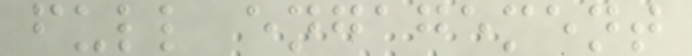full engagement
